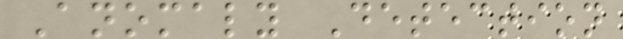Anomaly Detection
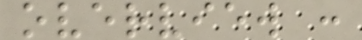overview :
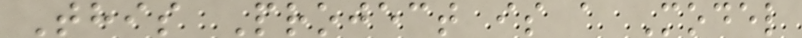This Project is a Model
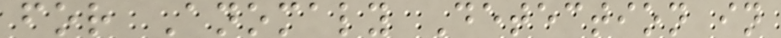for Anomaly Detection in
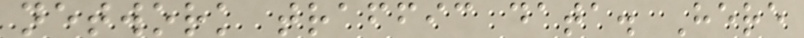network traffic data. Here
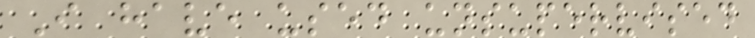I have used unsupervised
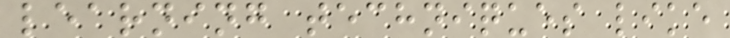learning techniques like
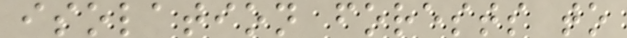isolation forests to
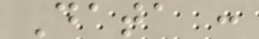Data :
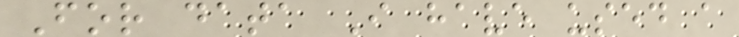For data I have used a
